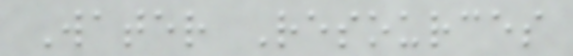Water Resources
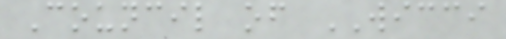Council of WICCI
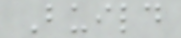Build
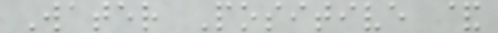Water Positive &
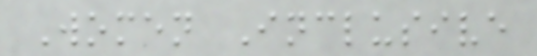Women Inclusive
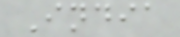India
